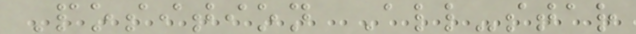Position All-star
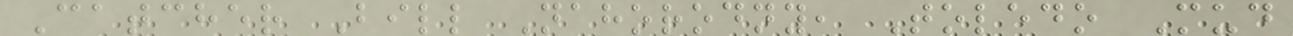Catcher Bill Nahorodny, Toledo Mud
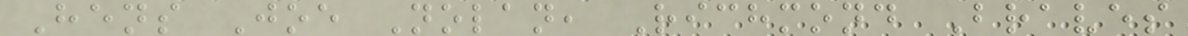Hens Joe Nolan, Richmond Braves
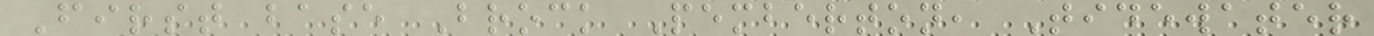First base Brock Pemberton, Tidewater
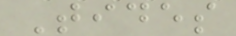Tides
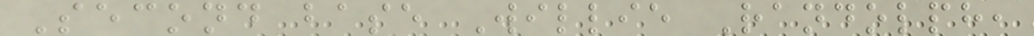Second base Willie Randolph,
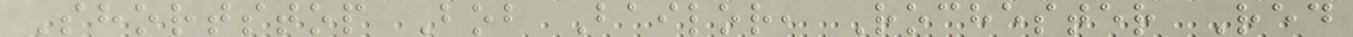Shortstop Bob Bailor, Rochester Red
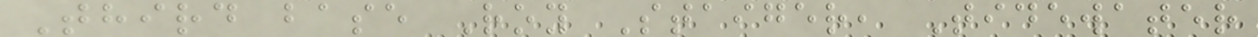Third base Roy Staiger, Tidewater
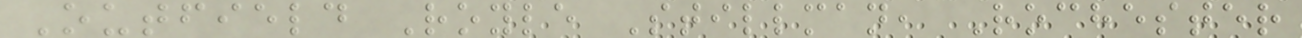Outfield Royle Stillman, Rochester
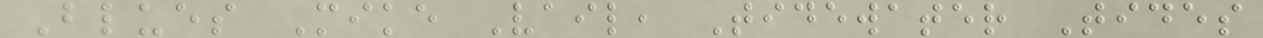Blues Mike Vail, Tidewater Tides
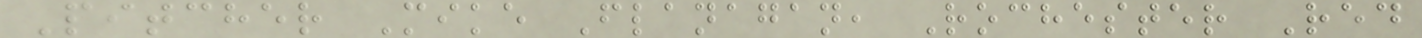Pitcher Mike Flanagan, Rochester Red
